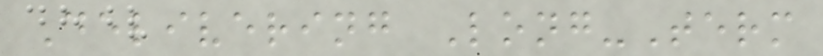Delivering Long-Term
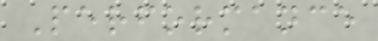Performance
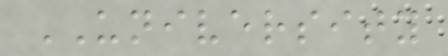UNIVERSITY
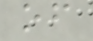of
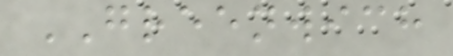GREENWICH
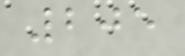205
